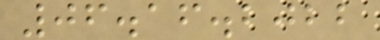06.16.2022
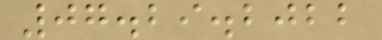07.29.2022
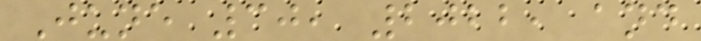June 30, 2022, and
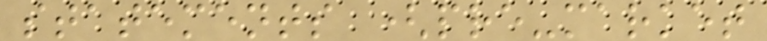statements (pre-market
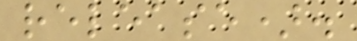release).
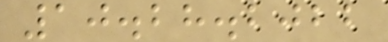10.28.2022
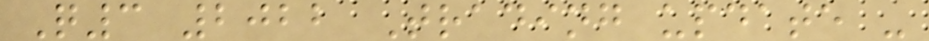Q3 2022 Trading update -
